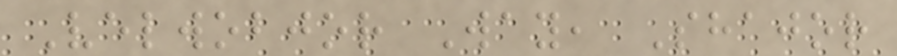Velwobjor Way, Shajor
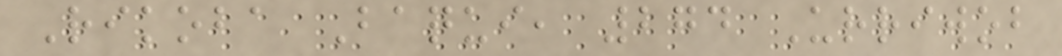Rikoba Baqui, 274 Urriwob
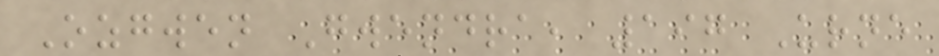Ozgwen Gwendra, 197 Urne
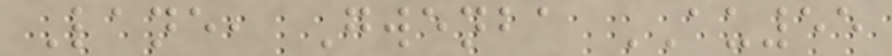Lane, Gwenba AU55
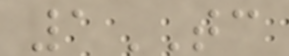1TC
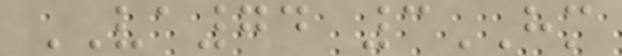VA74 3HM
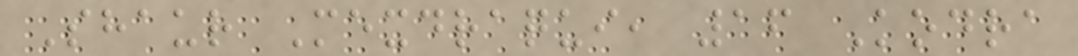Shaur Mexdraqui, 16 Kodra
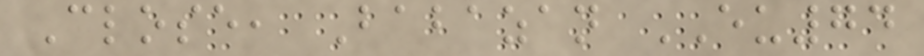Close, Babazan EU74
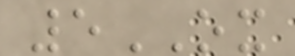5OX
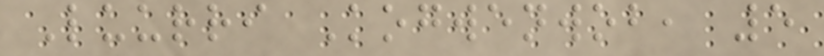Luurri Kogwenwob, 5
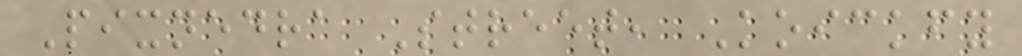Pixnedra Street, Koickfy
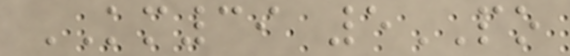KM39 5PO
